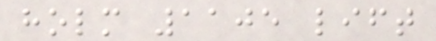holm 1105 lift
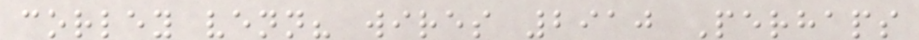corley venn? wires 2910 Perhaps
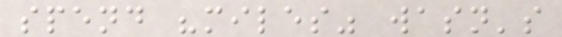spend "miles" wasn's
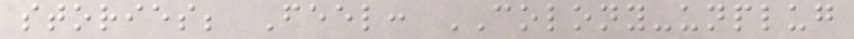stories; Feel: COLONY-unplug
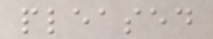pleased
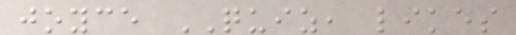joyce QUIZ, likes
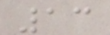13
